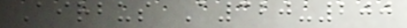Airbus A320-200
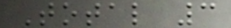Total 3
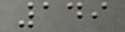149
